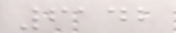6142
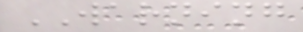WARNING
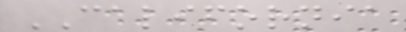CALIFORNIA
